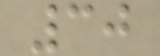30
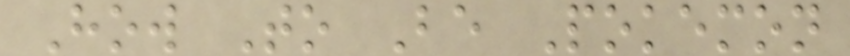How To Be Pokemon
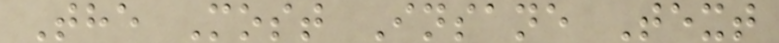The Most Insane Text
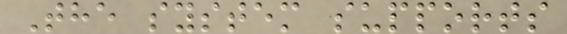The system supports
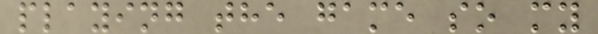playing the game so my
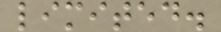limited.
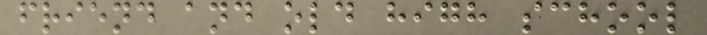friend and old high school
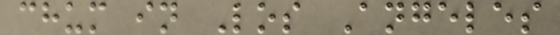chum in Los Angeles
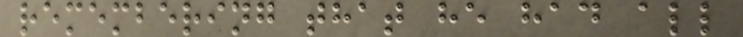remembering that he had all
